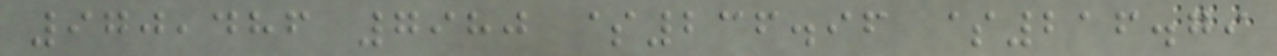970,486 7980 $236.96 $216.79
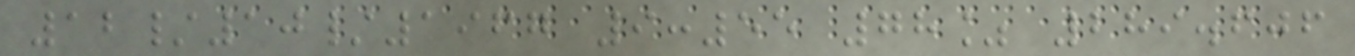12/10/1967 9:55 78% 289.606
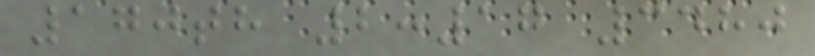170th 2:17 3480
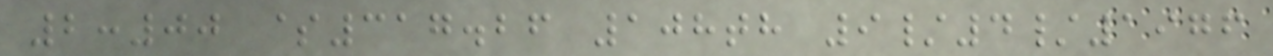2:00 $317.26 108th 9/4/1976
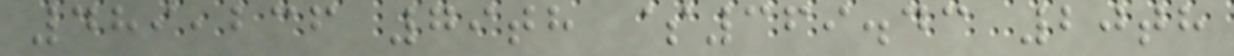489,236 79th $369.43 20th
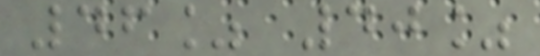46% 40%
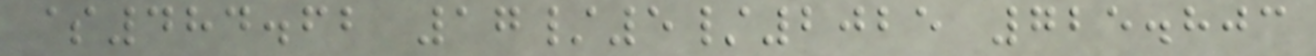$484.62 17/5/2025 725.803
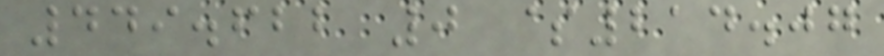449.622 0 $214.07
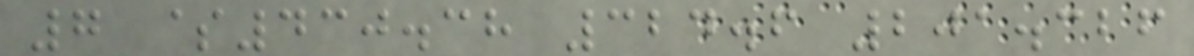7 $430.38 324.6 201.326
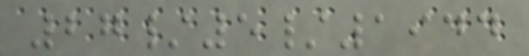27/5/1944
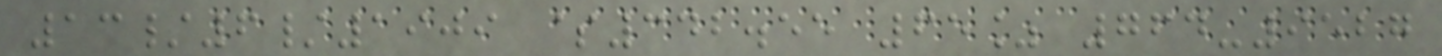13/6/1909 $342.55 65% 764-9527
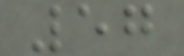57
